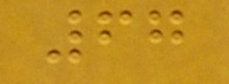67
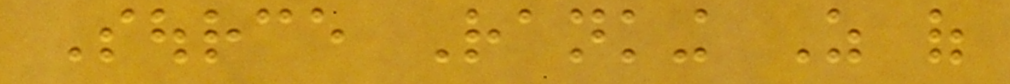Source Ranking As of
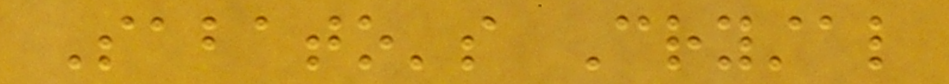Sabato's Crystal
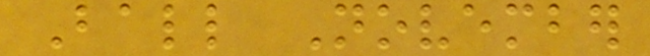Ball November
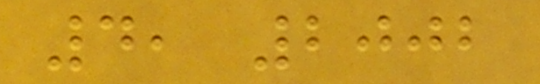4, 2002
